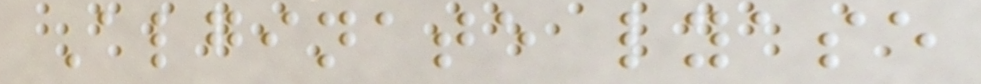Alginate lyase
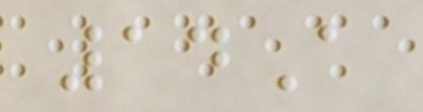14A
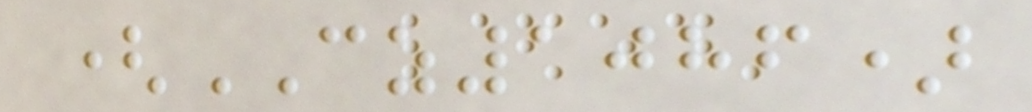(CZ1086)
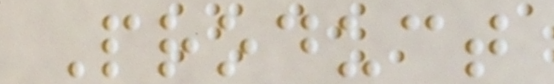Product
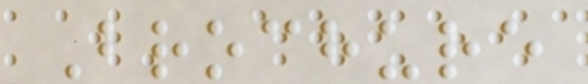Brochure
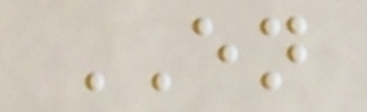EN
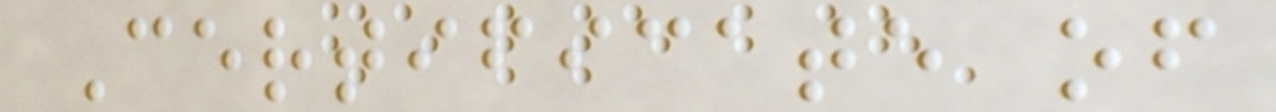Certificate of
